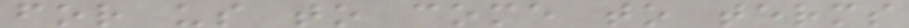for us to come to terms
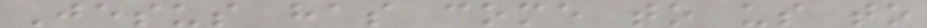Jesus has come to us to
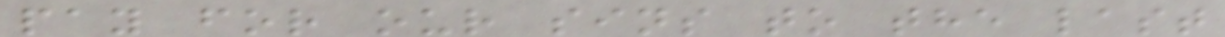pay for our sins to the last
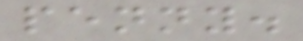penny.
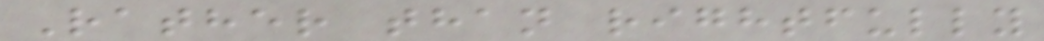Rather than rightfully
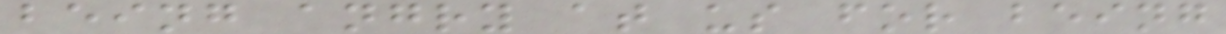being angry at us for being
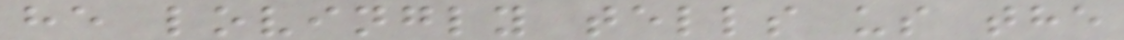he lovingly tells us the
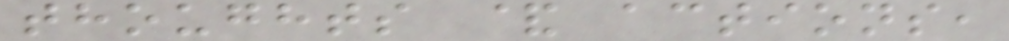thoughts & actions,
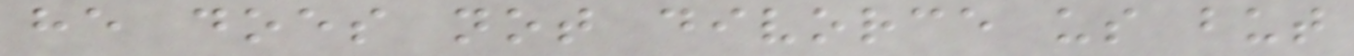he does not divorce us but
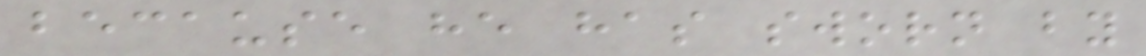because he has sworn by
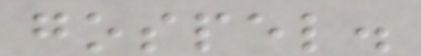gospel.
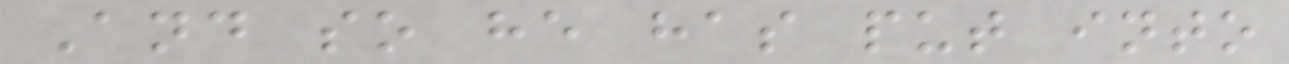And so he has put into
